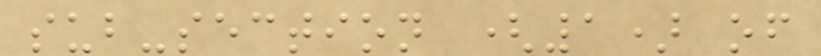sub-section (1) of
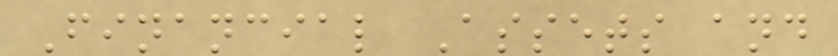Financial Assets and
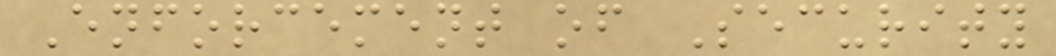Enforcement of Security
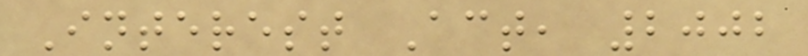Interest Act, 2002
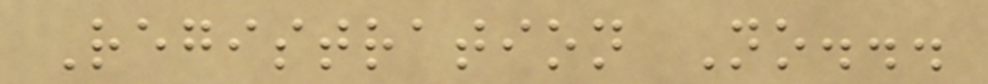Registration No...
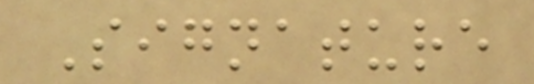Signature
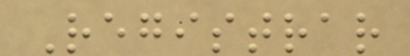Registrar
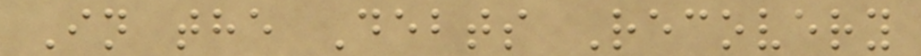In the Debts Recovery
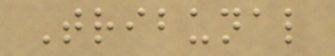Tribunal
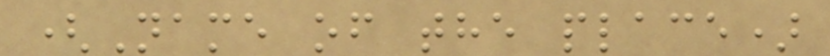(Name of the place)
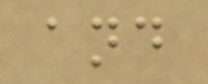and
